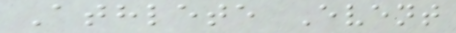Athlete Event
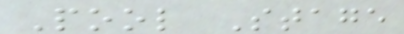Pool Stage
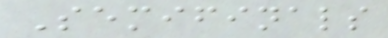Semifinals
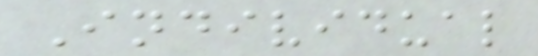Individual
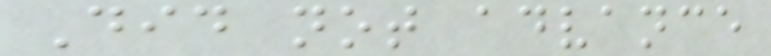Did not advance
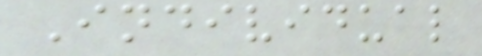Individual
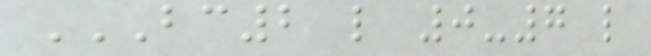BC2 L 0-7 L
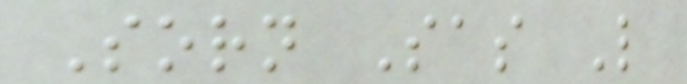Sorn Sas L
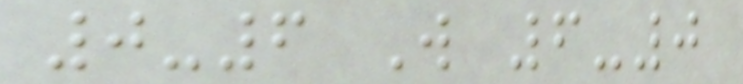0-6 W 6-0
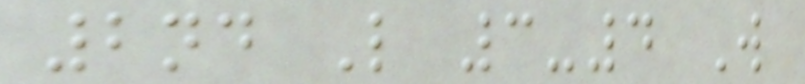2nd L 3-4 W
